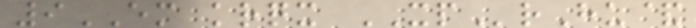9EM krqx XPrHu&
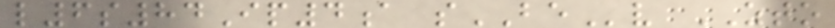l6s84Ip4a sBEv ZTO
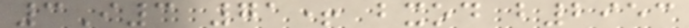3I3 71+ bxod b2953
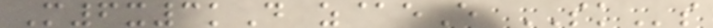M6x3kD z@eE SKs
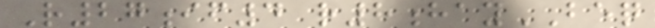R27if4 r8hayBEQ
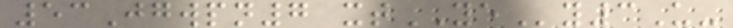53Jgwpn7 xtYEy3U-
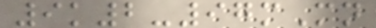9k2-97mMn
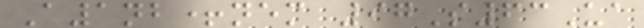A1nb+nem 97S63Ua
